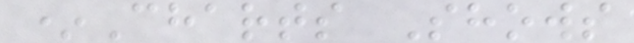*Charts Shows
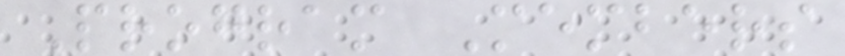Program Members
